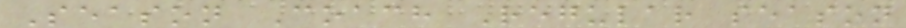Season Coach Regular season
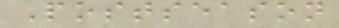Postseason
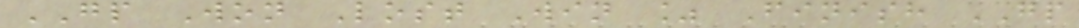GP Won Lost Win % Finish GP
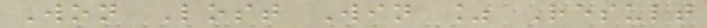Won Lost Win % Result
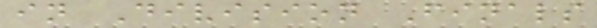in Division Finals
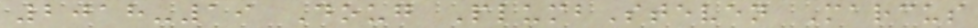2018-19 Doug PlumbSteven Marcus
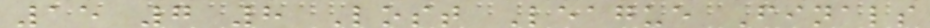15 7 8 Lost League Finals
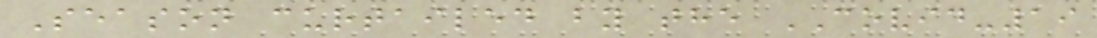Season curtailed by the COVID-19
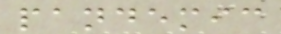pandemic
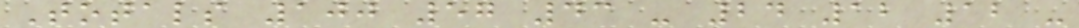Totals 100 57 43 - 24 12 12 -
